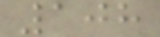108
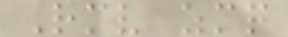Rmv zmq
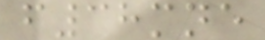f38mne
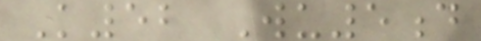K52 Wu5d
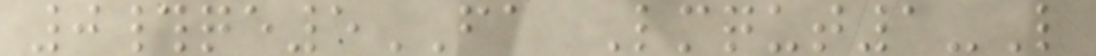0#qe5FA Lmqut1-L
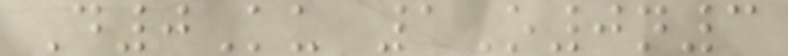D0Ku 1O0n3
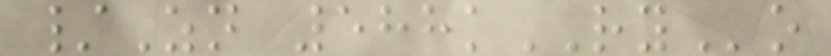/Zn 588kRYo
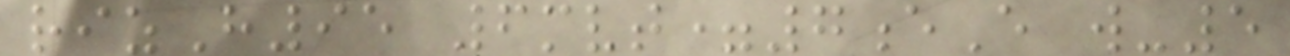rizH95 6mvt=7eE w-5
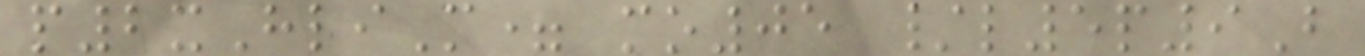p2xHliM= mo05 /l5p9B
